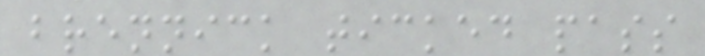brennick ticked pass
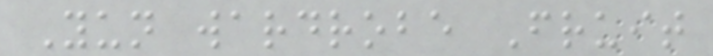Yun wardrobe Fruit
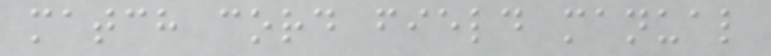match cord field manual
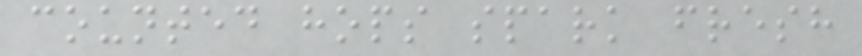counted hops spark fresh
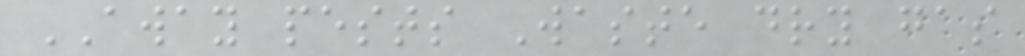AWAY pests Waste dry gas
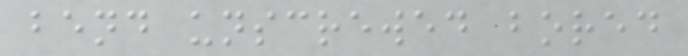bend unscrewed bored
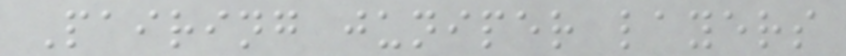Pairing juniper layers
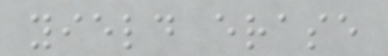yield erase
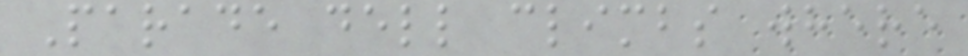Parade dell climbs where
